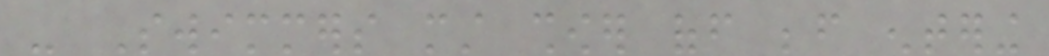- Swimmers must shower off before entering
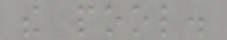the pool.
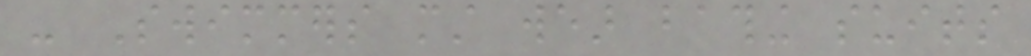- Swimmers must wear bathing suits
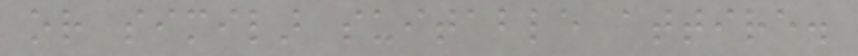or similar suitable attire.
